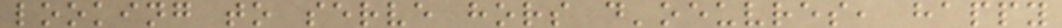looking to serve hors d'oeuvres, happy
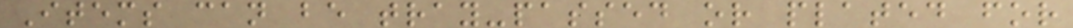Items can be tray-passed or plated for
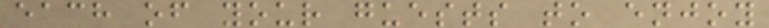each of your guests to enjoy
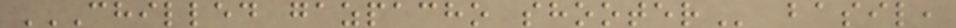CHILLED GAZPACHO SHOOTER basil,
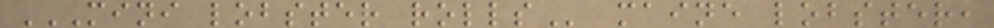MINI LOBSTER ROLLS maine lobster,
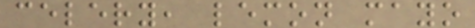celery, lemon mayo
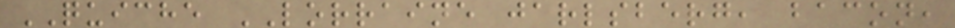QUICHE LORRAINE jarlsberg, bacon,
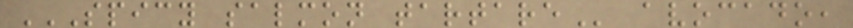SPICY SALMON TARTARE avocado,
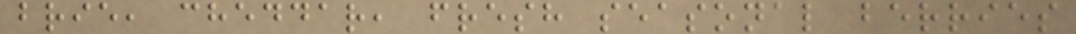brie, cheddar, fresh seasonal berries
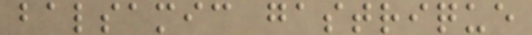balsamic gastrique
